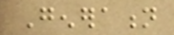Generation
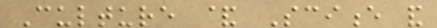Culture & Science and
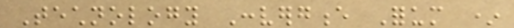Technology Convergence Forum *
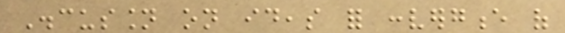Discussion on ideas for convergence of
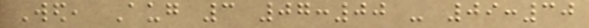Wed, Aug 3 07:00 - 09:30
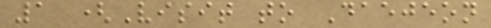1 (Visit to Daejeon
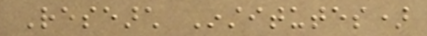Research Institutes)
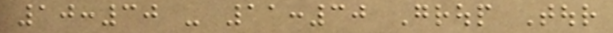10:30 - 11:30 Group Tour
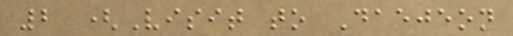2 (Visit to Daejeon
